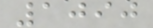1090
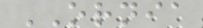ORNIA
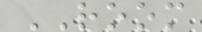ROOM
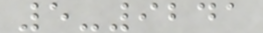5-9241
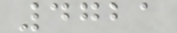4721
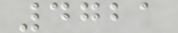4721
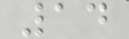14
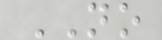NO
